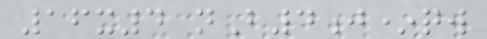16x4 nB4j*qw
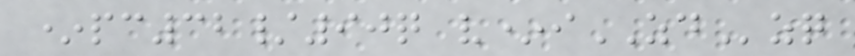*pc32/90q v*iZDzq
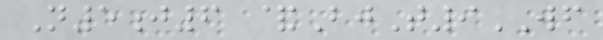N5j6 &BjT9WF
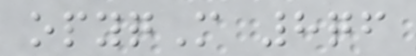opyqM 8qf
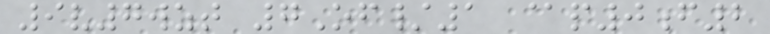9v7wzt 7Of/1 @p0f2
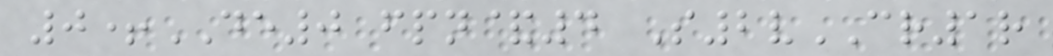0+DE0 fpn&4 S2vCR1r
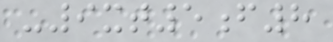-9xt5f8
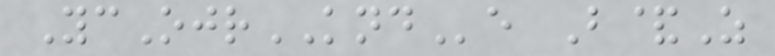YcOjrKNDe B&Z
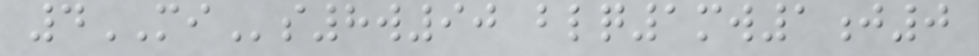4MIs8w90 blq1mw1j0
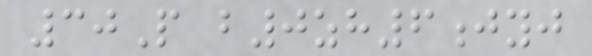30P b0zh6jyj
